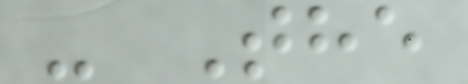- The
